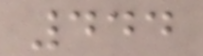444
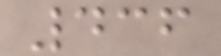436
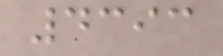4393
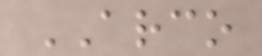ARCO
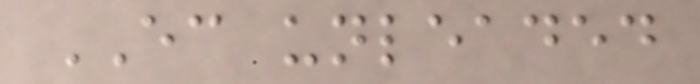EC unleaded
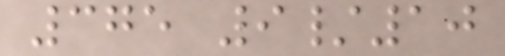375 9/10
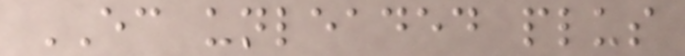EC unleaded plus
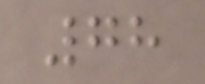78
